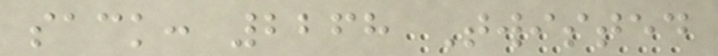sack: 2268 Twisted
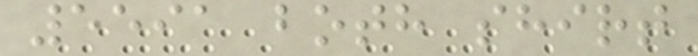5591 both shirt
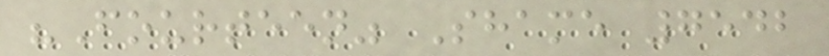"Fourteen" Shame 7542
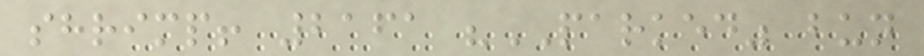shrimp! 2161 "PARKED" bun
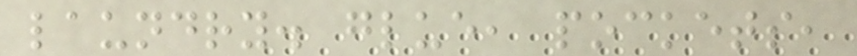laundry. glue, pockets,
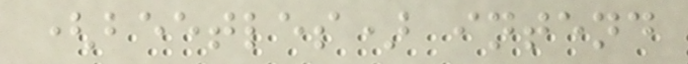(beetles) intend
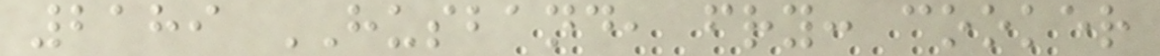2189 HUSBAND, fry: cooker
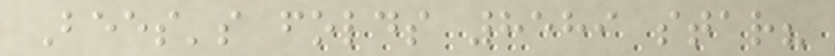Bees's folds 8589 star?
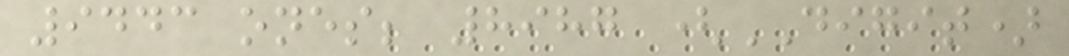9443 ones; 8987 (DIGIT)
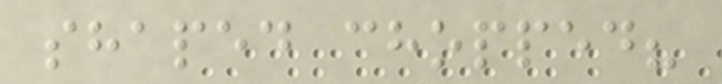shaped chopped?
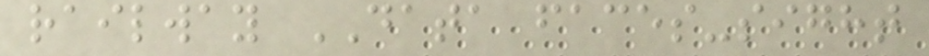railway DATA faces-sight
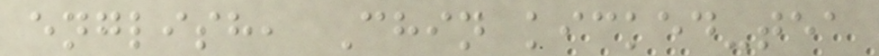english, Chin kicked-tea
